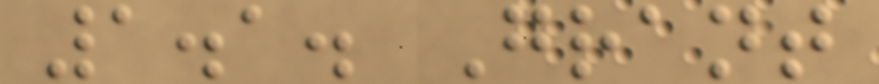1.1. Grant
